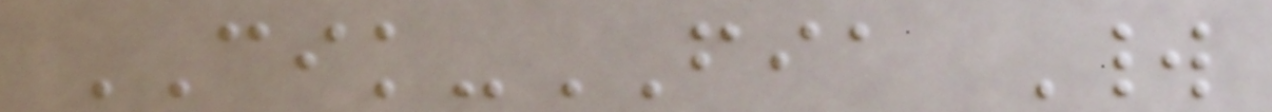CIK-FIA World
